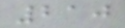210
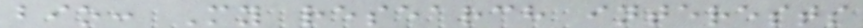bio: My research interests
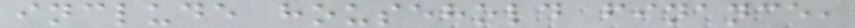include household finance,
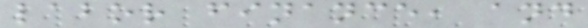labor finance, and
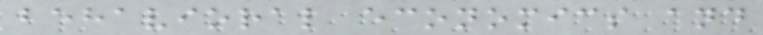behavioral economics and
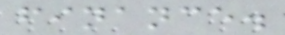finance.
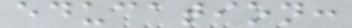education:
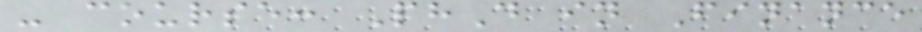- course: PhD in Finance
